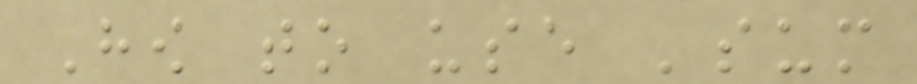How to use 'sum
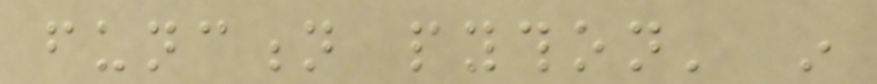function python' in
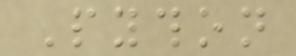Python
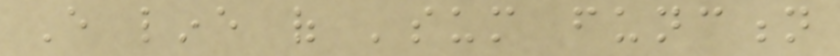Every line of 'sum function
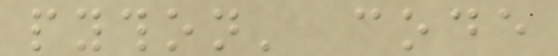python' code
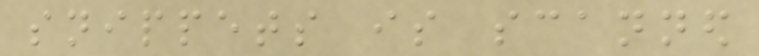snippets is scanned
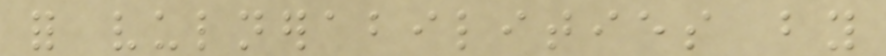for vulnerabilities by
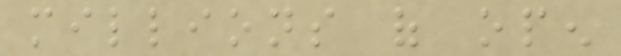millions of open
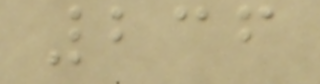236
